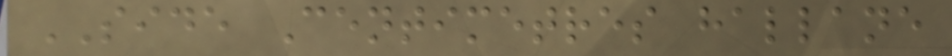SIDE Centimetres hallane
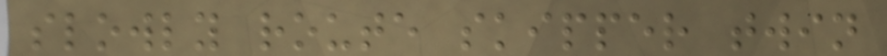slowly route skipper twin
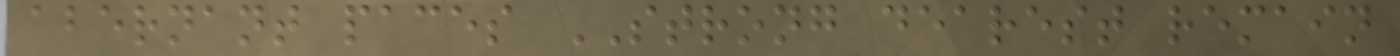abernant paces STRONG dearest remain
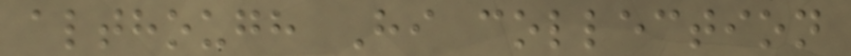although Hi collection
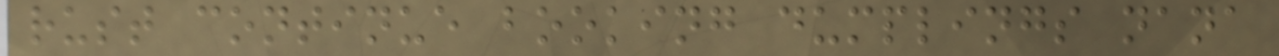rust continue booking dumplings nana
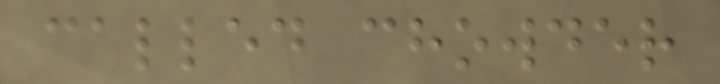called chowder
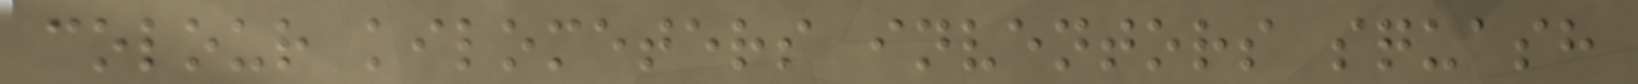colour kilometers inventors squash
